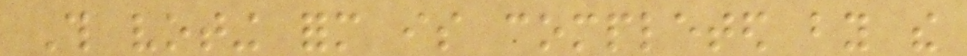This voting form is completed by the
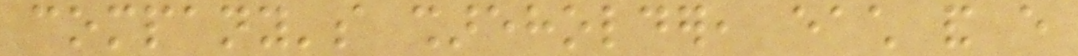company's shareholder, each and every
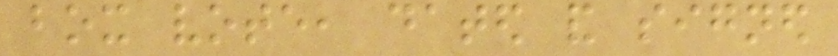box vote, dated and signed
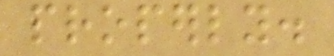properly.
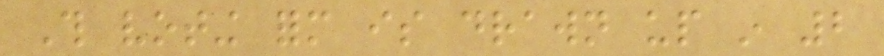This voting form is drawn up in 2
